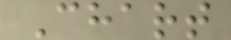Chart
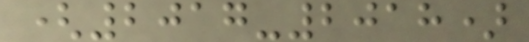(2017-2018)
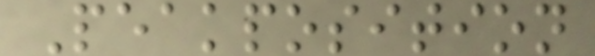Peakposition
